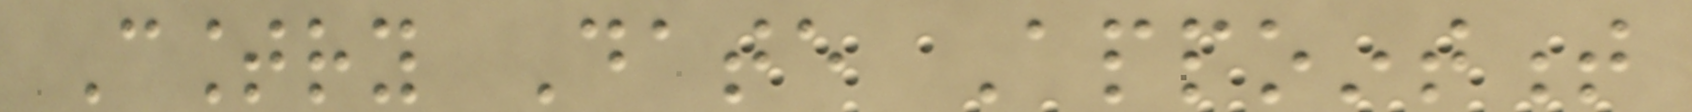Country Date Appointment
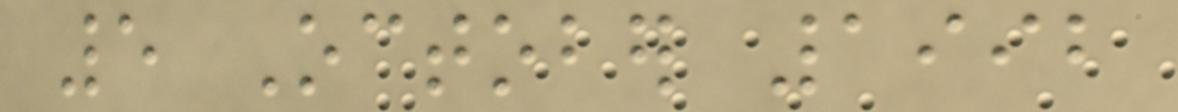5 October 1992
